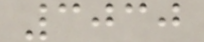3030
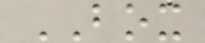BOX
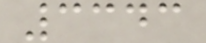3343
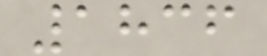1836
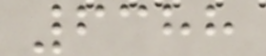6388
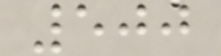500
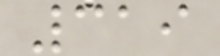319
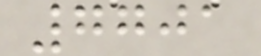7701
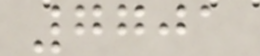7701
